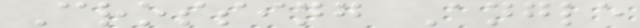Crossing Angle
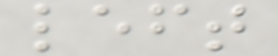left
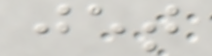jet
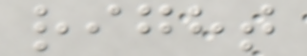right
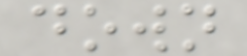down
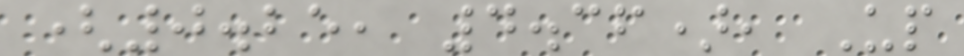(0.25, 4.36), Up
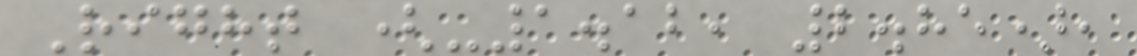Right (-1.12, 2.85),
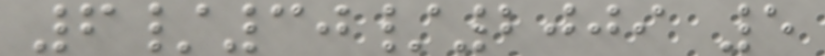6/30/2009 5
